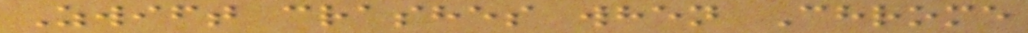Zwift crashes when Chrome
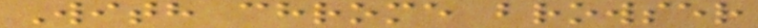With chrome browser
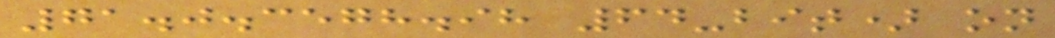71.0.3578.98 64-bit) on
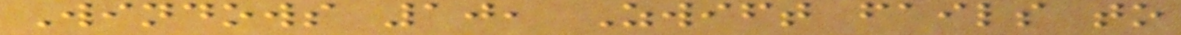Windows 10, Zwift fails to
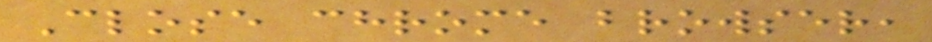Close chrome browser,
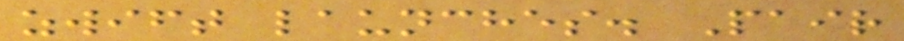zwift launches. Pair
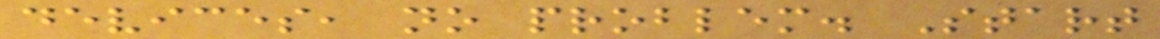devices, no problem. Start
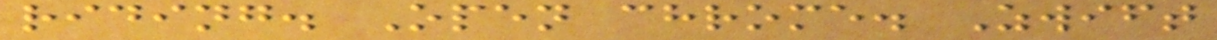riding. Open chrome. Zwift
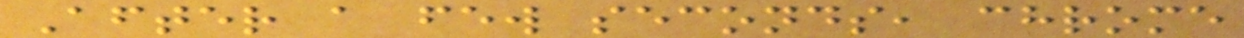After a few seconds, chrome
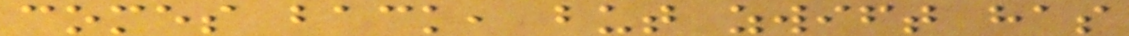comes back, but zwift has
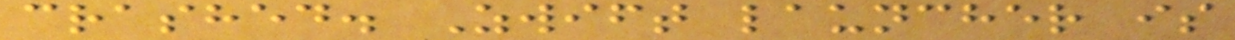crashed. Zwift launcher is
